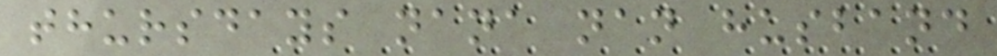thursdays nana nan husband
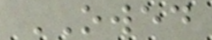OWED
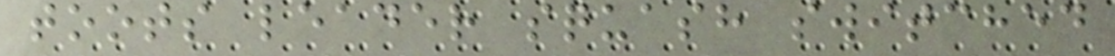toots leader squash switched
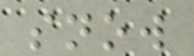snow
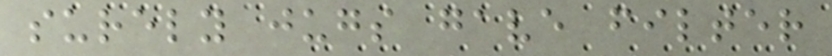surely jugs gave filter
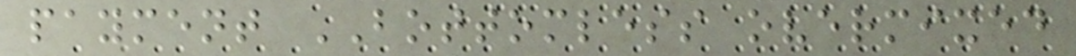payment BOTTOMLESS overmixed
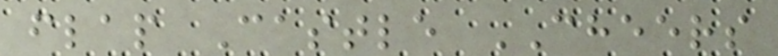flap Castle CHEERS
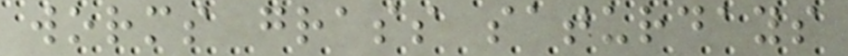worms grass saturdays
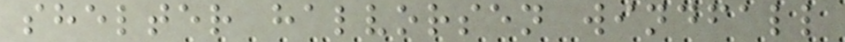shelter halvorsen windfall
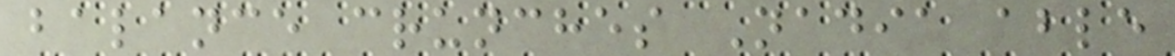balance crunches Nadia able
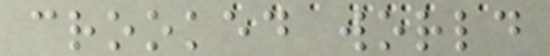crooked world
